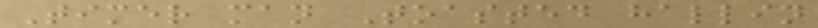Timer man Toasted hallin
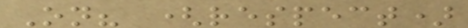On? (respect)
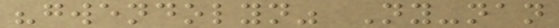"gwendolyn" Ny-nan
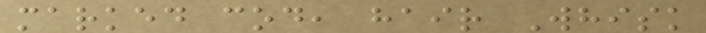marked cod, hair Whisk
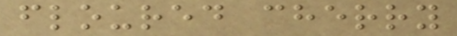floured cherry
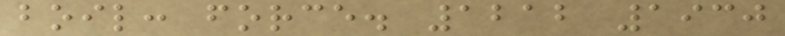boil: force. 1212 1930
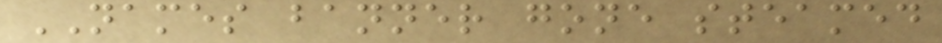NAMES banner gone steamed
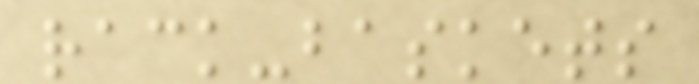rack-baskets
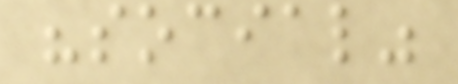"social"
